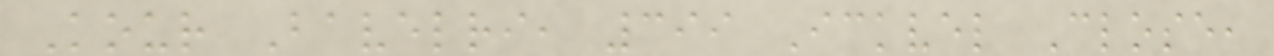Kour Bavelri, 399 Ickvel Close,
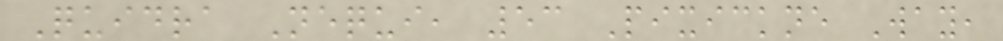Quidra Nequi, 53 Pixickne Way,
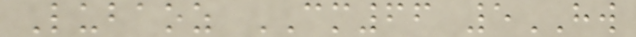Lubaoz CM66 5HW
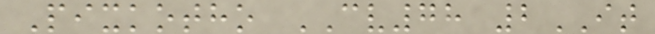Pixkotho CV78 2IT
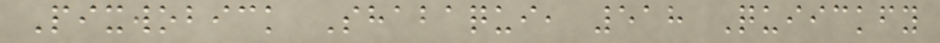Pixwobick Shabaqui, 518 Quiickfy
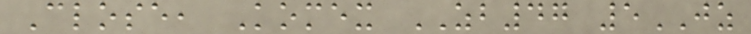Close, Komex ZB47 5JZ
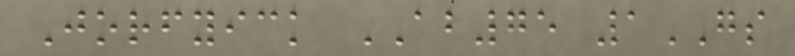Jorfyick AB75 1GS
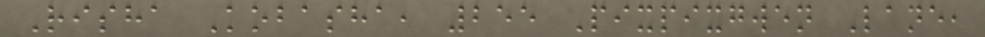Risha Kobasha, 255 Pixpixgwen Lane,
